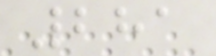281
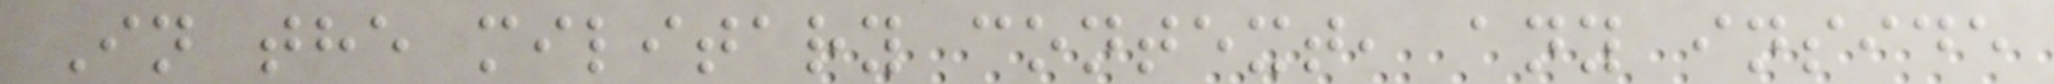In the military context, any inside
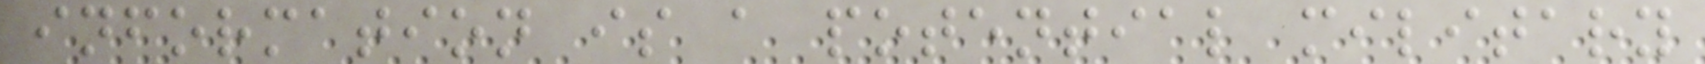information is a potential military
